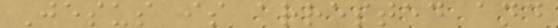Jesus is arrested and
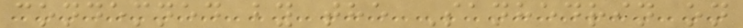condemned by the Sanhedrin on
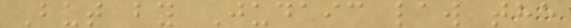But by Judaic law the
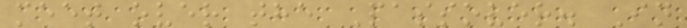meet over the Passover. In
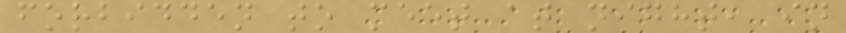forbidden to meet at night, in
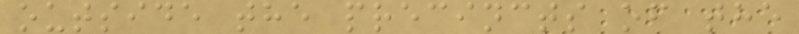outside the precincts of the
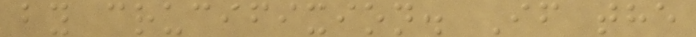by crucifixion. If the
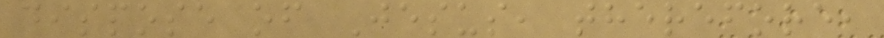dispose of Jesus, therefore,
